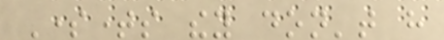Sometimes they don't have
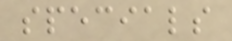specials
